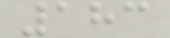183
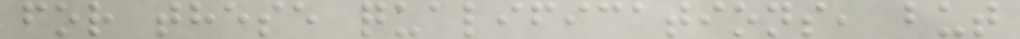for these qualifications, but
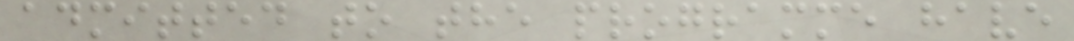admitted to the programme have
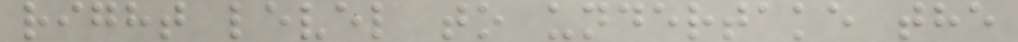right level to undertake the
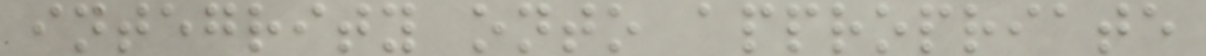integrity onto appropriate
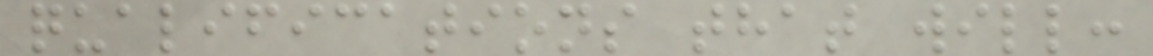qualifications that will:
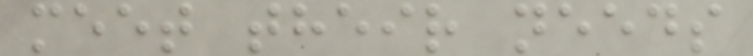meet their needs
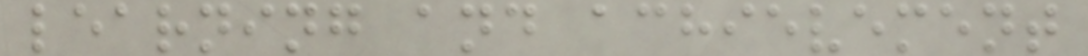learning and achievement
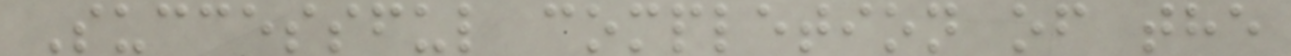Successful completion of the
